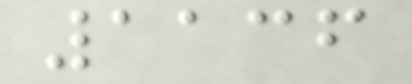1136
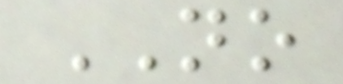NO
